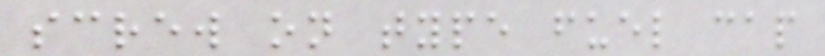screw on type fuel cap
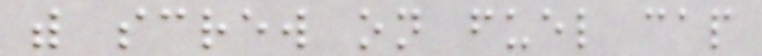with screw on fuel cap
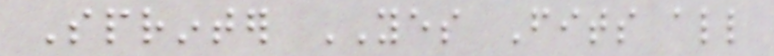Sprinter YES Fits all
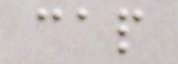cap
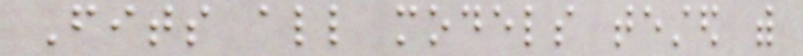Fits all models tested with
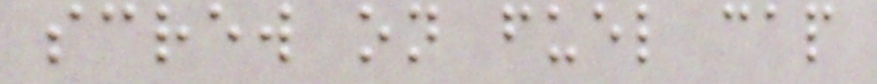screw on fuel cap
